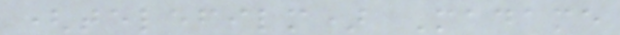(telefilm) Madame
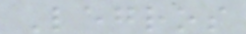Legros
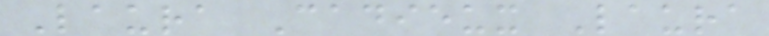Laura Cadieux Laura
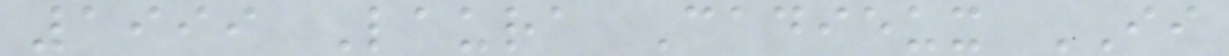1999 Laura Cadieux II
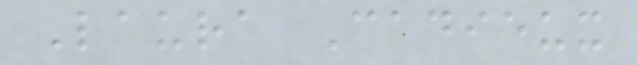Laura Cadieux
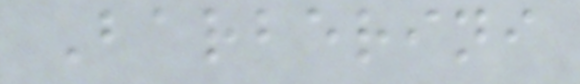Barberini
